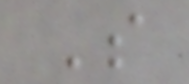S
